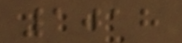1018
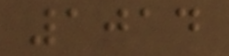1014
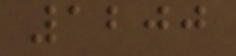1200
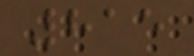815
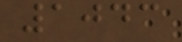1043
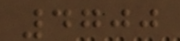4700
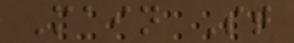Main St
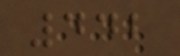442
